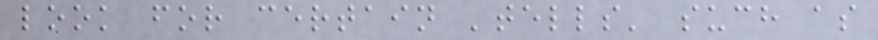look for certain 'tells' such as
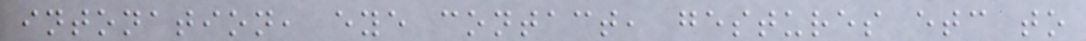intonation, eye contact, gestures etc to
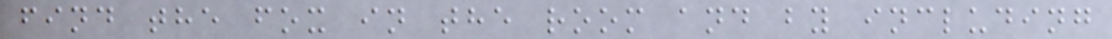find the fox in the room and by including
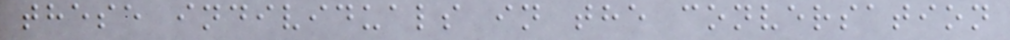these individuals in the conversation
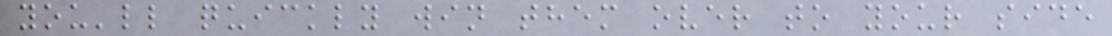you'll quickly win them over to your side
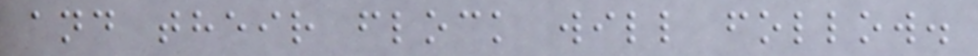and their flock will follow.
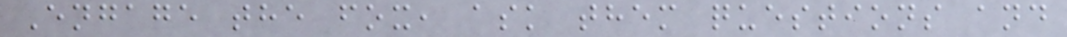Engage the fox, ask them questions and
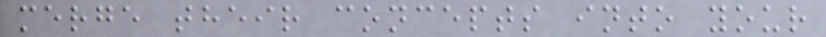merge their concepts into your
